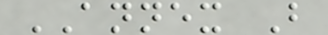ANNEX B
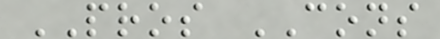PROS CONS
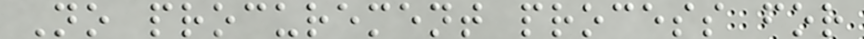No procurement process for
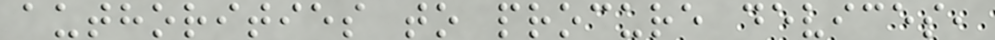authorities to procure devices,
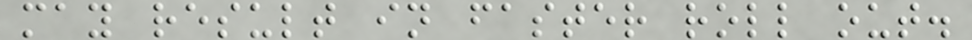may result in faster roll out.
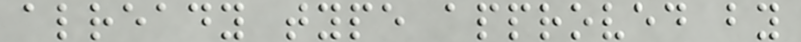already type approved by
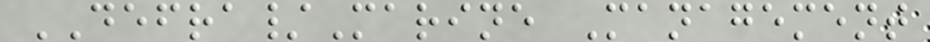DEFRA/Marine Management
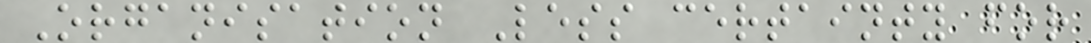Organisation Less certainty for
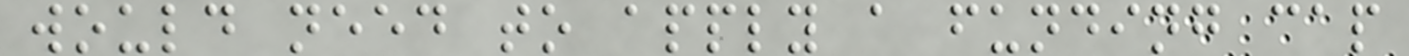would need to apply a funding cap
